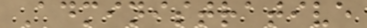Administrative
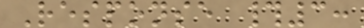Response #3:
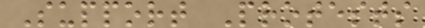Support Protests
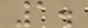1.
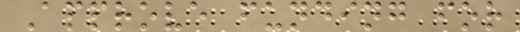Approve funding for
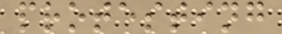protesting
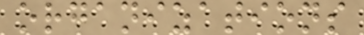organizations
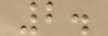2.
